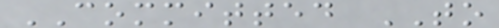COMMITTED TO
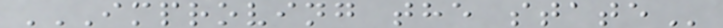IMPROVING THE STATE
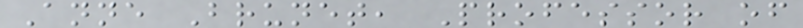Anne Brunet, Professor of
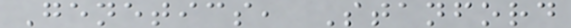Genetics, Stanford
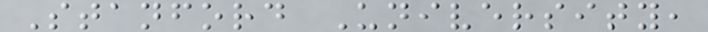Stanford University,
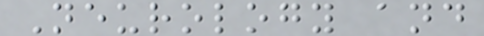Neurology and
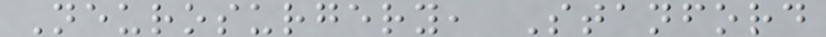Neurosurgery, Stanford
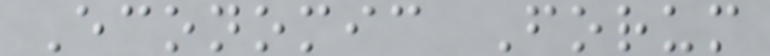Economic Forum
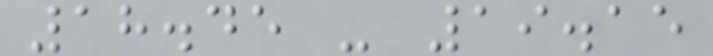18.45 - 19.15
